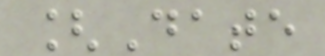[Date
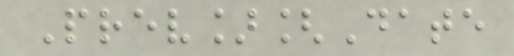Prev][Date
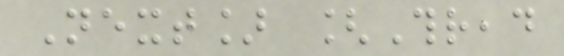Next] [Thread
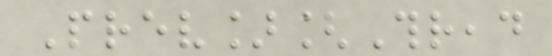Prev][Thread
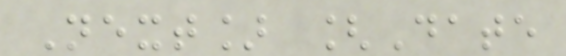Next] [Date
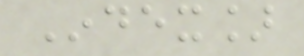Index]
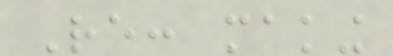Re: making
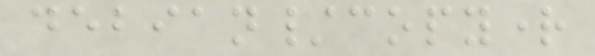debian/copyright
